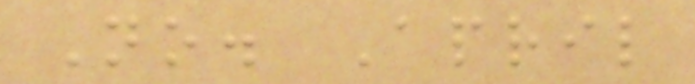No. April
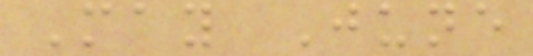May June
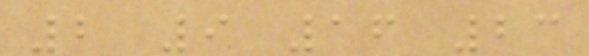2 9 16 23
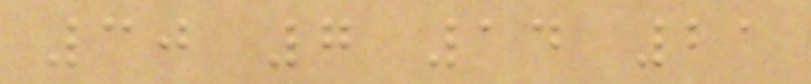30 7 14 21
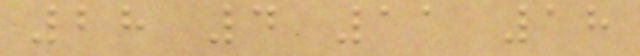28 4 11 18
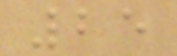25
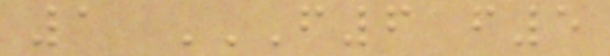1 F6 F5
